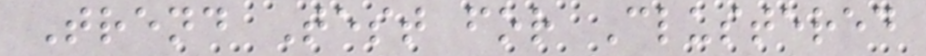Trend Test for Clustered
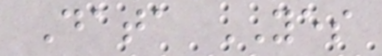Data YES
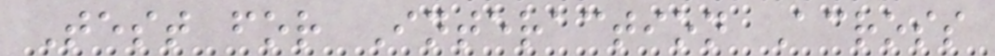Test for Interaction Across
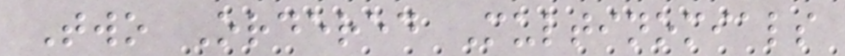Two Ordered Multinomials
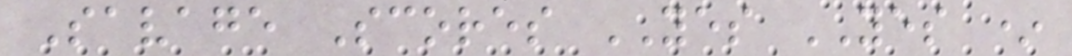Savage Scores YES YES *
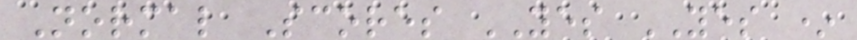Normal Scores YES YES *
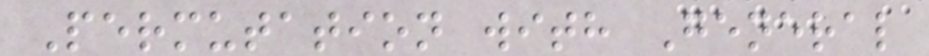Permutation with General
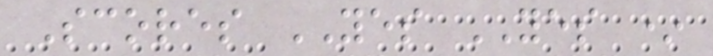Scores YES YES *
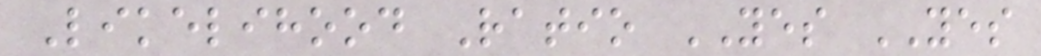Likelihood Ratio YES YES
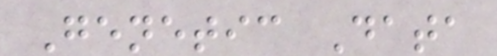Genetic Data
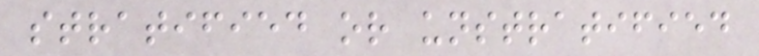stratified or unstratified
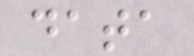data
